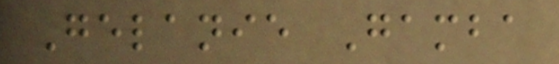Gelanie Gamba
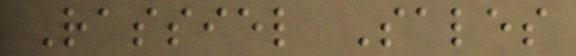Rassiel Sales
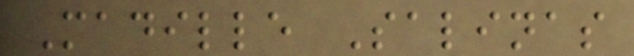Madille Salinas
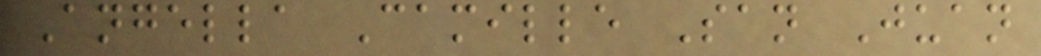Angella Camille San Juan
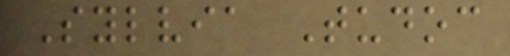Sylvia Tudoc
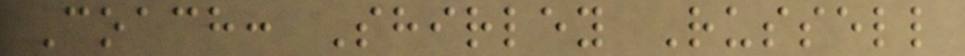Coach: Shirley Russell
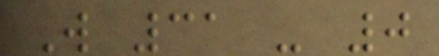W 31 - 0
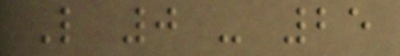L 0 - 25
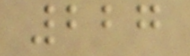227
